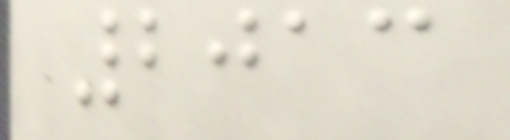2013
